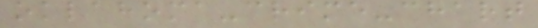oklahoma-crime-chart
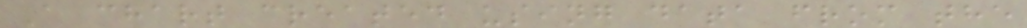A chart created using data from the
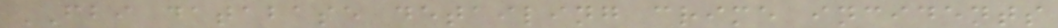FBI database detailing crime incidents
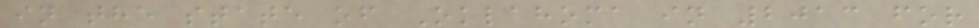in the state of Oklahoma in 2013 for
